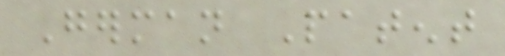German Patent
